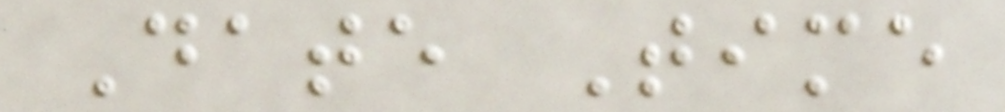Date Time
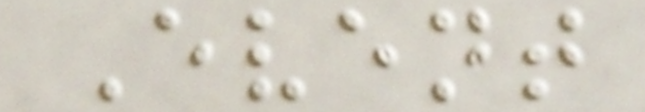Event
